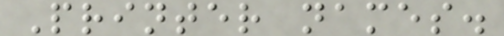Printer names.
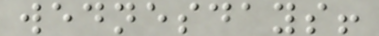wednesdays!
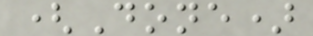(Done)
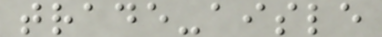trade-aisle
